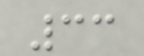33
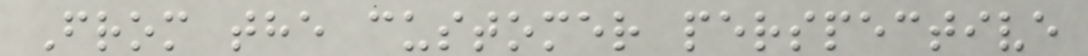From the customer perspective
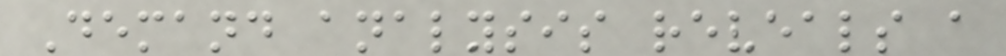Demand analysis reveals a
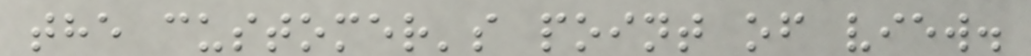the customer's point of view.
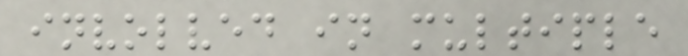involved in multiple
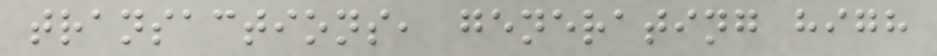transactions, generating high
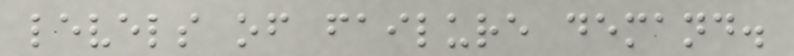levels of failure demand.
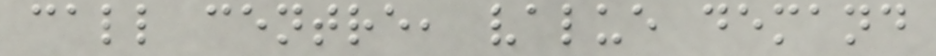call centre, value demand
